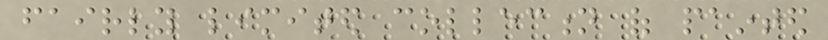fairly limited collection of painted
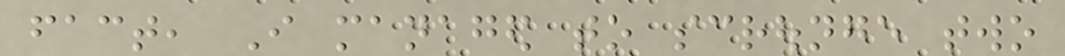fact, I managed to scrounge two
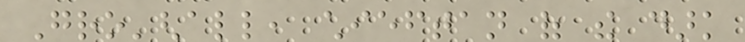Gro'ghall, chieftan of the dark
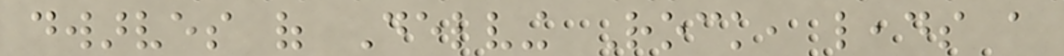dwarves of Delving Rock, leads a
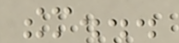them...
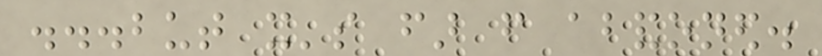...but it's far from abandoned.
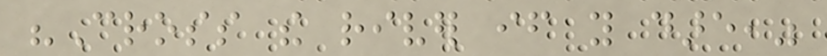"Cross the river if you dare,"
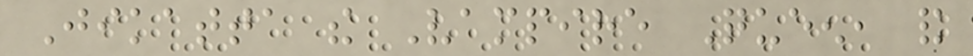Jikatta the Vampire Queen, and
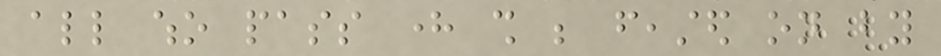all who pass here shall be feasted on by
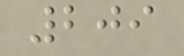209
